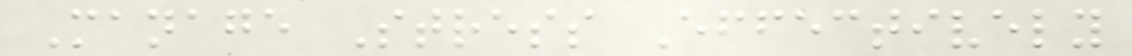Manage Stress Effectively
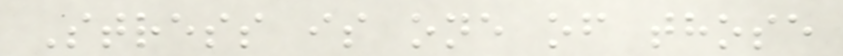Stress is one of those
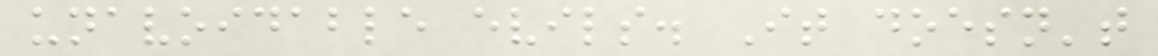unavoidable evils. It doesn't
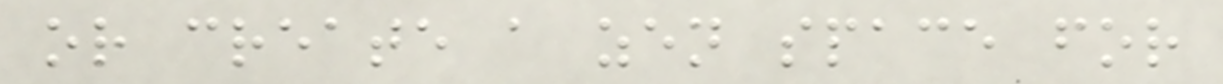or create a zen space for
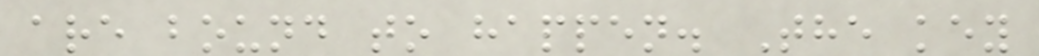are bound to happen. The key
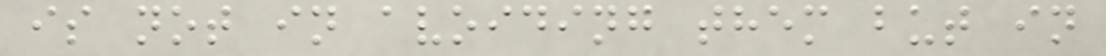is not in avoiding them but in
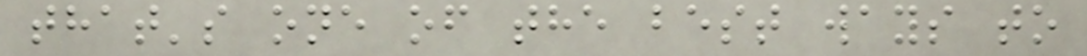that's one of the best ways to
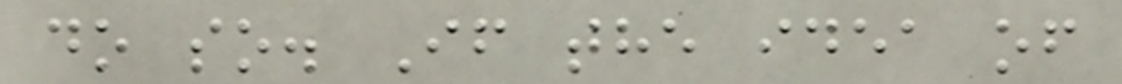do so. If the idea of
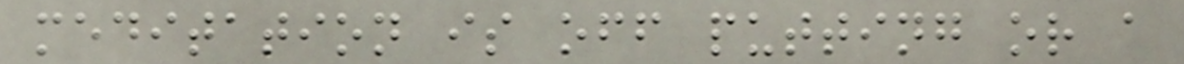meditation is off putting or a
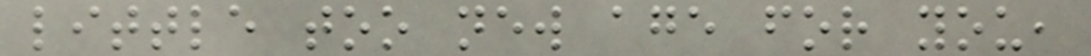little too new age for you,
